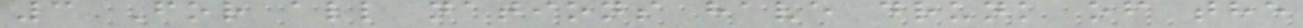3 For all nations have drunk of the
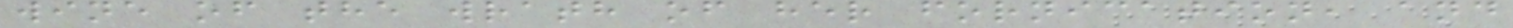wine of the wrath of her fornication, and
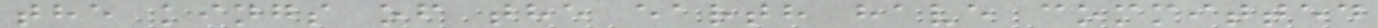the kings of the earth have committed
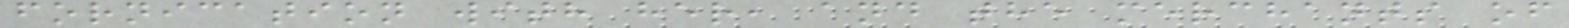fornication with her, and the merchants of
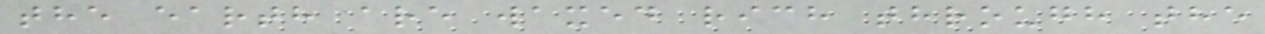the earth are waxed rich through the
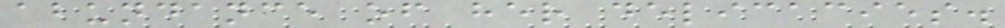abundance of her delicacies.
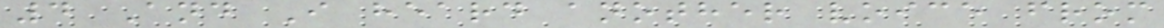4 And I heard another voice from
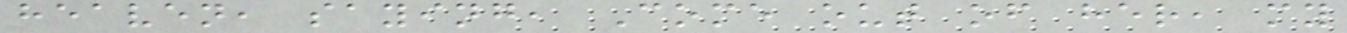heaven, saying, Come out of her, my
